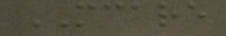MCARE
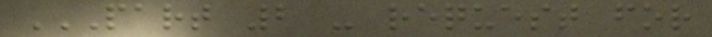PART 2 - REQUEST FOR
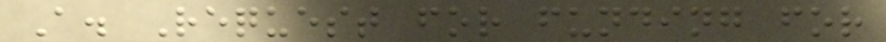A. Request for funding for
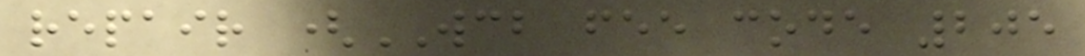repair (WCB fee code 205
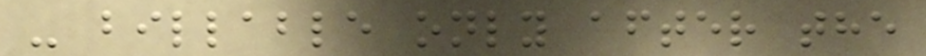- billable only after the
